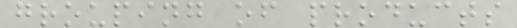grouping of products
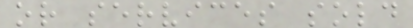or services sold
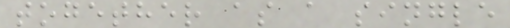together as a single
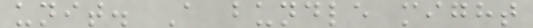unit. A bundle might
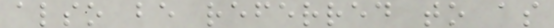also be referred to as
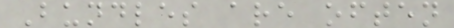Bundles are often
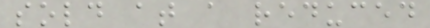sold at a reduced
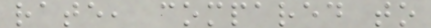rate, compared to
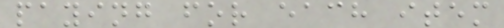paying for each item
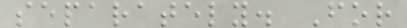separately. For
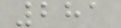281
